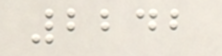2242
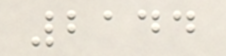2144
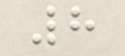8
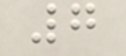7
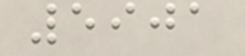5901
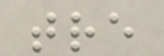tre
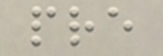pre
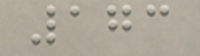173
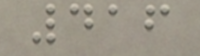416
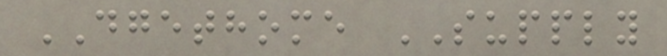DGETHOME SUPPLY
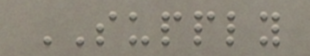SUPPLY
